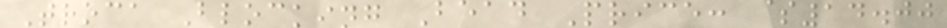Troca Blocking Bead Price: $14.00
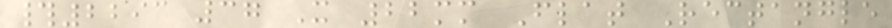#2293 37 X 22mm Flat Rectangle
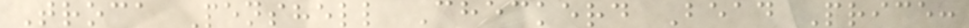Troca Penshell Checkerd Bead Price:
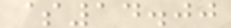$14.00
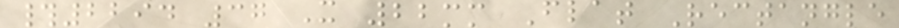#2294 37 X 22mm Flat Rectangle
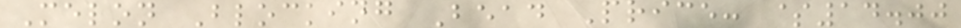Melon Blocking Bead Price: $14.00
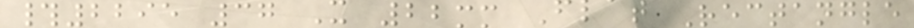#2295 37 X 22mm Flat Rectangle
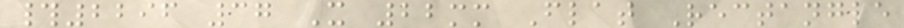#2296 37 X 22mm Flat Rectangle
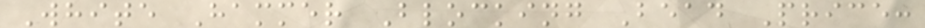White Hammer Blocking Bead Price:
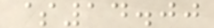$14.00
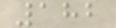182
